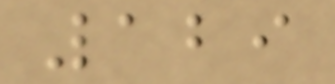129
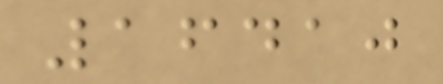16410
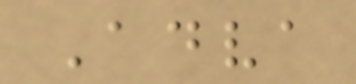Adva
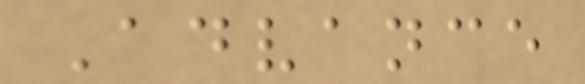Advance
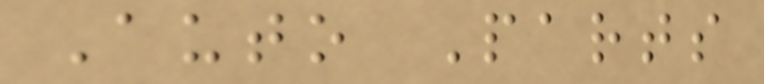Auto Parts
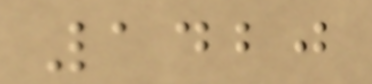1420
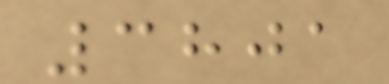3801
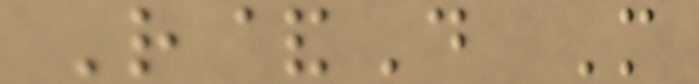R&D M
